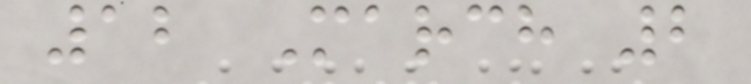12 March 2
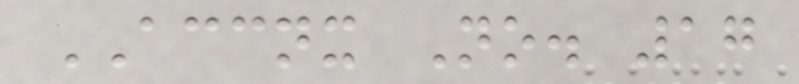ACCNX No. 17
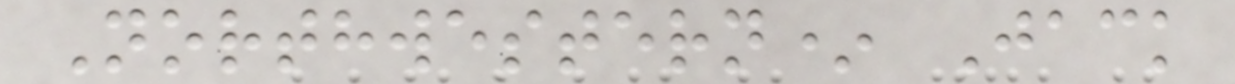Northwestern* Jack
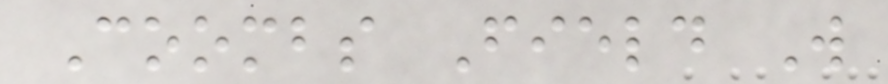Coombs Field W
